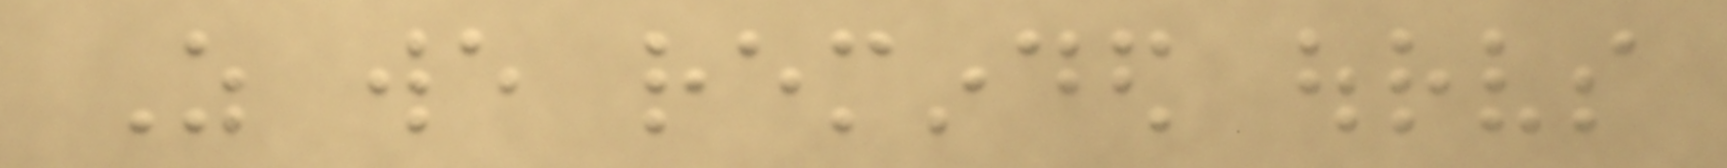As we reminded ourselves
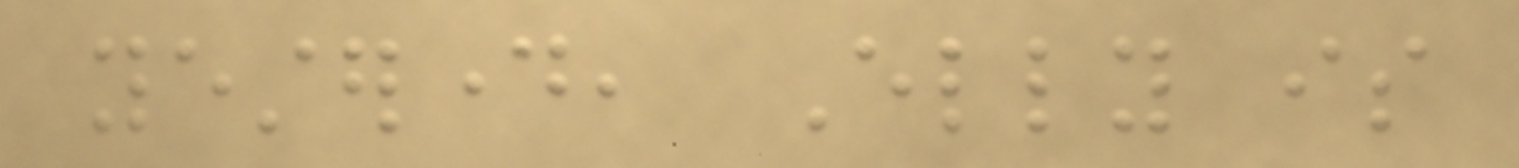yesterday, Elly is
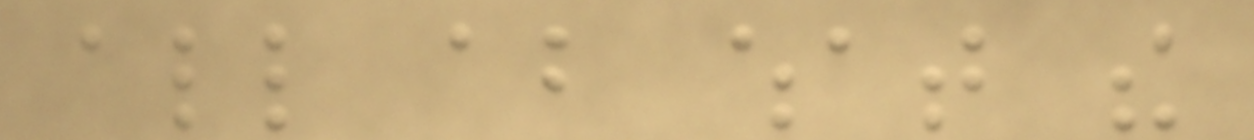all about what the
